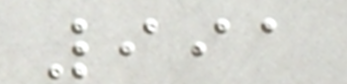991
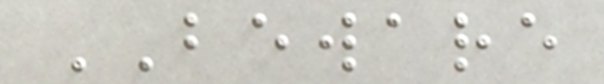BEWARE
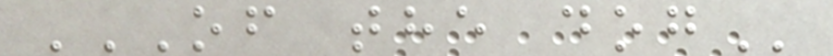OF THE DOG
